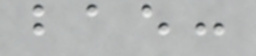bae:
